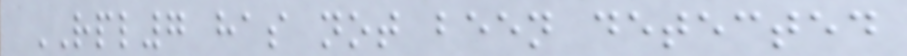RPL7 has not been detected
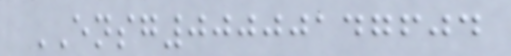ENSG00000147604
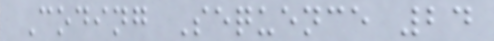Coding Sequence 24
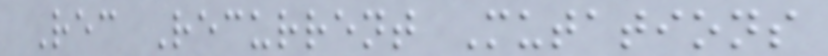Rec Recurrent Mutations
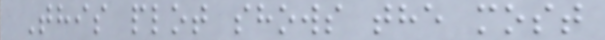This plot shows the most
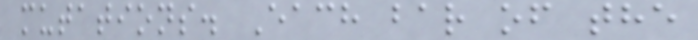mutations. Each bar of the
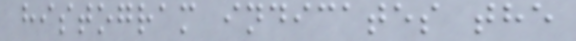histogram indicates the
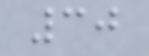30
